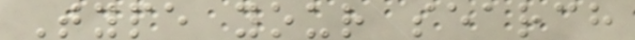Type your search
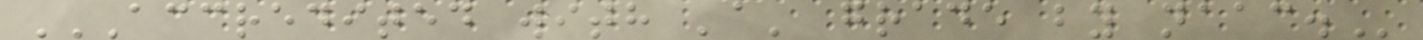ACCREDITED WITH 'A' GRADE BY NAAC.
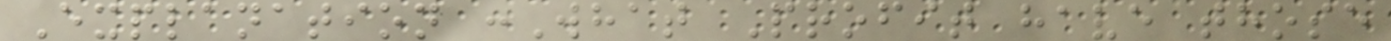Explanation :What Profit have those
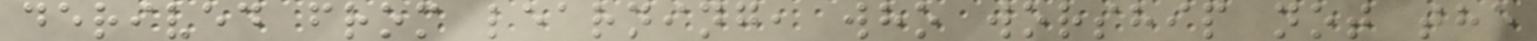derived from learning, who worship not the
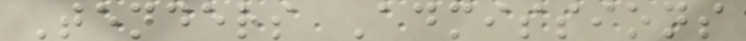Tenders Admissions
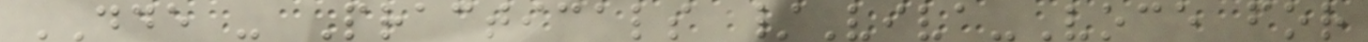DDE - Practicals /Viva-Voce for
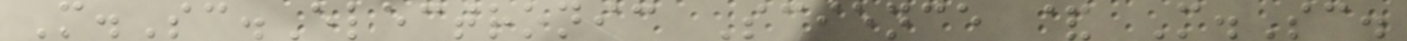M.Sc.Electronic Science & M.Sc.
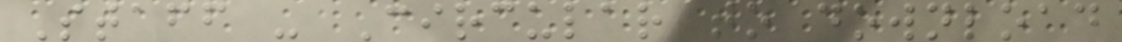Staff - Circular to download
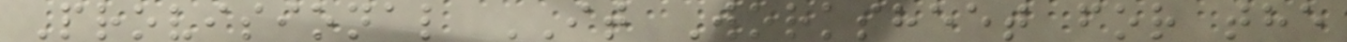Provisional IT Worksheet for the
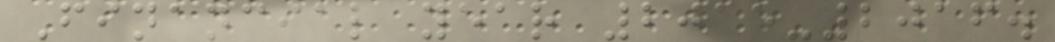Financial year 2015-2016.
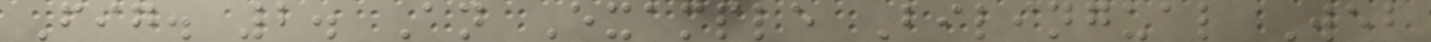Fig. 2. An Example Bilingual Web
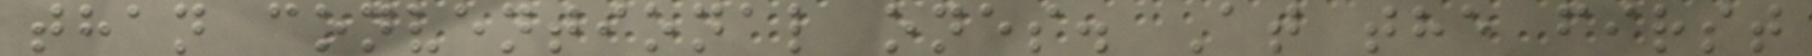than conventional ones. At the first
